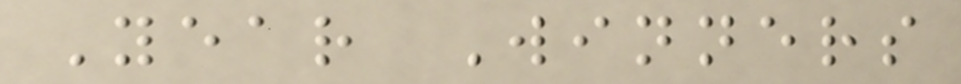Year Winners
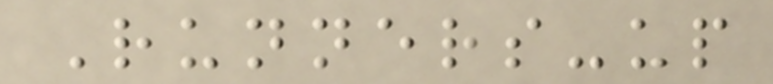Runners-up
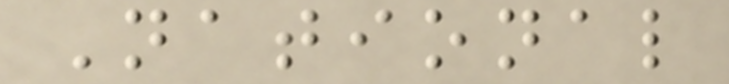National
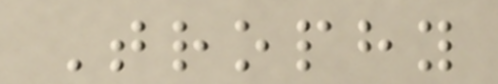Trophy
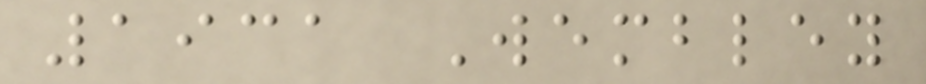1931 Wembley
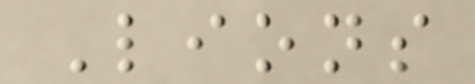Lions
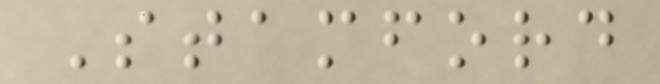Stamford
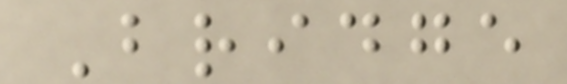Bridge
